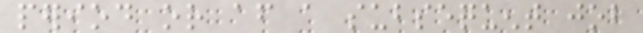period or after a subsequent job
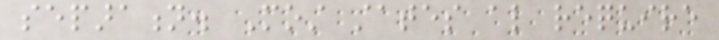separation. Most states also require
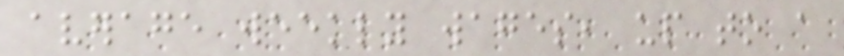average weekly wages, up to a
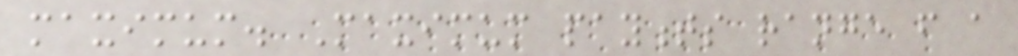maximum. Maximum payments range from a
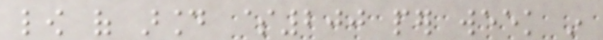low of around $200 per week in
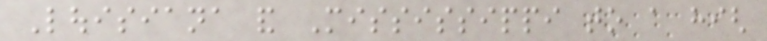Louisiana and Mississippi to a high
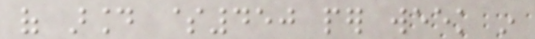of around $450 per week in
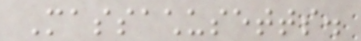Massachusetts.
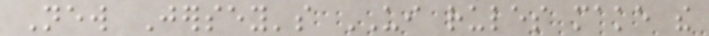New Jersey's UI rules make the
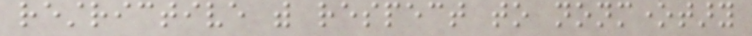restrictive with respect to nonmonetary
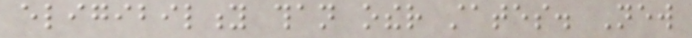eligibility than other states. New
